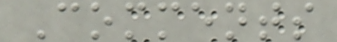Comments
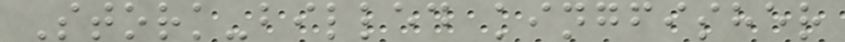Stork-billed kingfisher
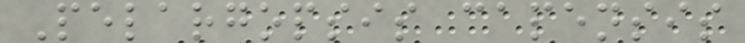Pelargopsis capensis
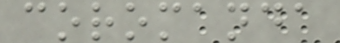coromanda
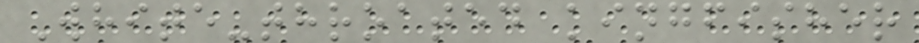White-throated kingfisher
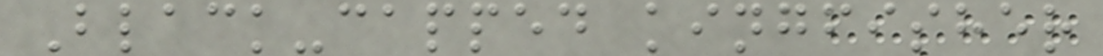Black-capped kingfisher
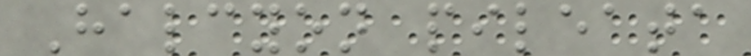Halcyon pileata
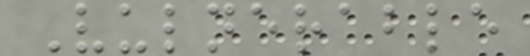Vulnerable
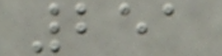251
